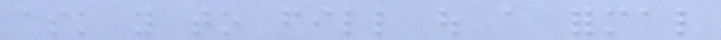ask you to fill out a formal
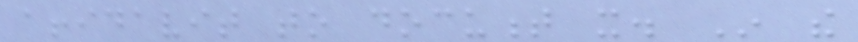affidavit to document it. In the
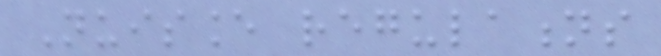Nuisance regulations
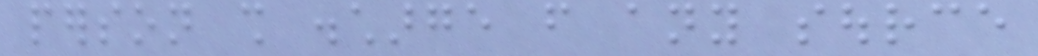person shall discharge from any source
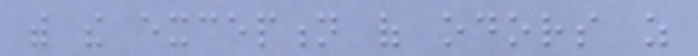with the exception of odors as
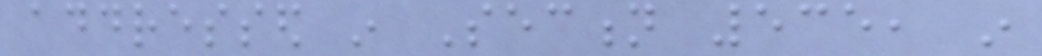addressed in Section 535, in
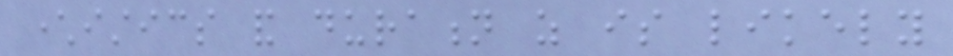characteristics and duration as is likely
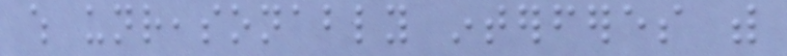which unreasonably interferes with
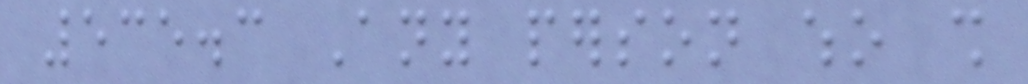535.3 Any person who shall
